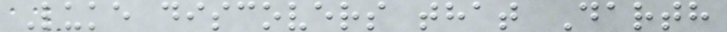Luke discovers that Darth
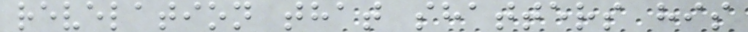revelation that shatters his
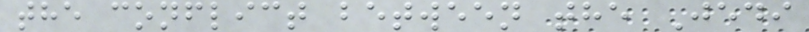the conflict between the Jedi
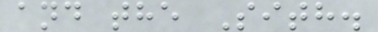and the Sith.
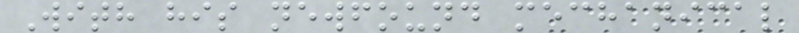With his newfound mechanical
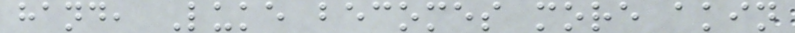hand, Luke becomes more akin
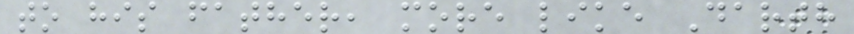to his father, more like Darth
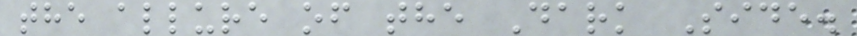the allure of the Dark Side.
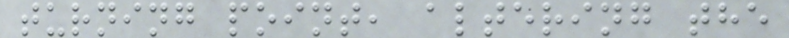turning point, altering the
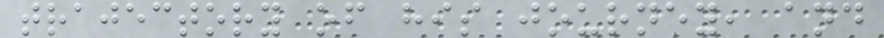trajectory of his journey, and
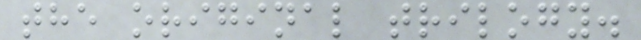the original trilogy.
